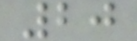20
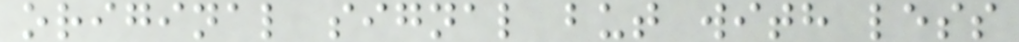original signal but with less
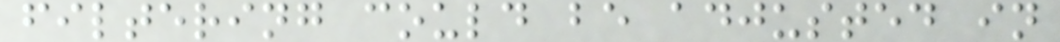filtering could be adjusted in
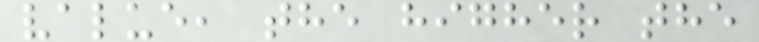value, the higher the
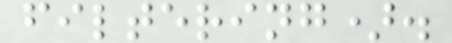filtering).
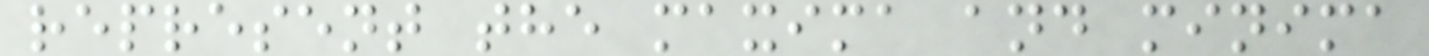represent the maxima and minima
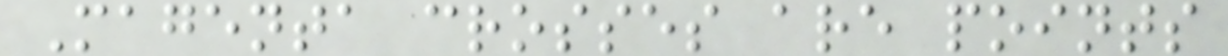Magenta crosses are points
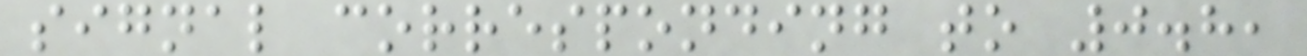signal corresponding to 0.8,
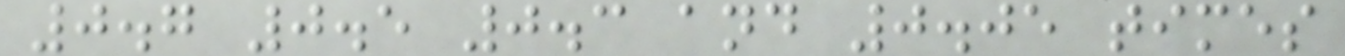0.7 0.5 0.3 and 0.05 times
